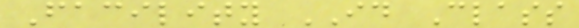Facility ID Class
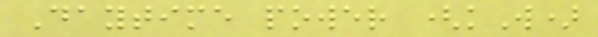Daytime power (kW)
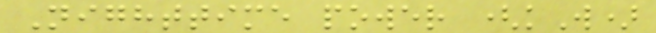Nighttime power (kW)
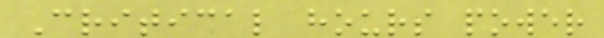Critical hours power
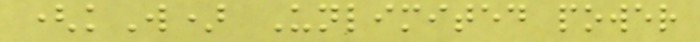(kW) Unlimited power
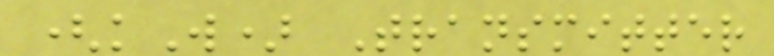(kW) Transmitter
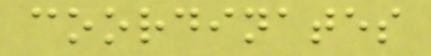coordinates
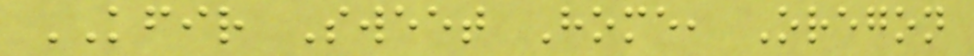KFIR Sweet Home, Oregon
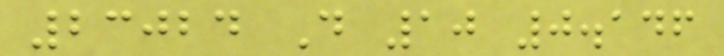23024 D 10 0.146
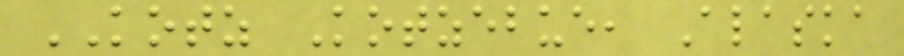KOTZ Kotzebue, Alaska
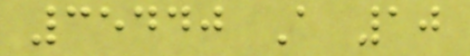35440 A 10
